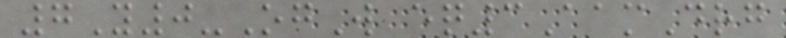7Y0-OgW eq3AamDrg
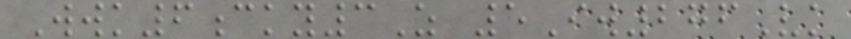Wwk6cky3Z 5Iw276Vk
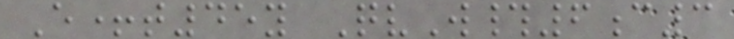E+t45y QvW#6c3
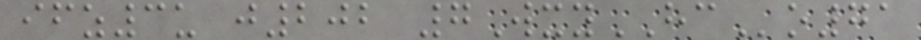ifz3u j202 7WxyHCo71
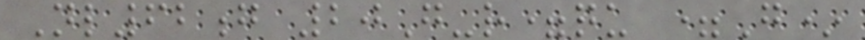Nl62g 20G-r=qu =G*
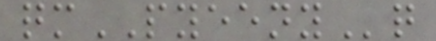qmPYEENYq
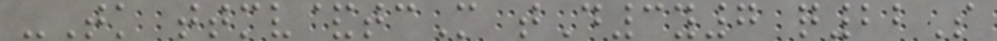-Tk ttmv&tcM tD3y7 q22S
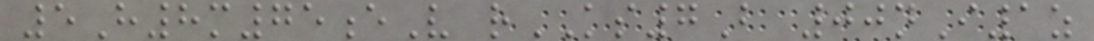5H8m75eV rKS7B 00nI1z
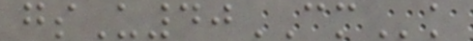gsU40CMk
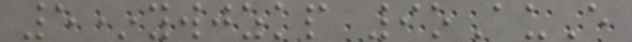5*ywjzkp 9oAuE
